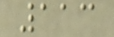113
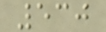530
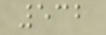532
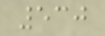530
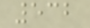532
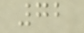72
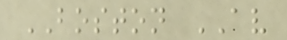BOSTON AV
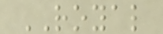ROYAL
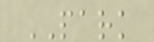PARK
